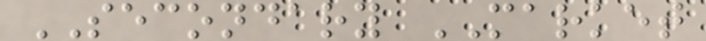SECONDARY MARKET
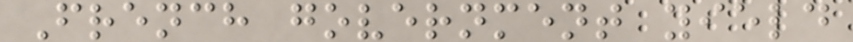French government yield
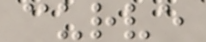curve
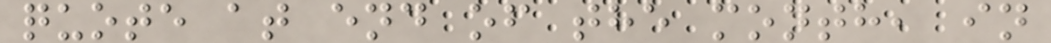quote at end of the month, in
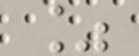%
